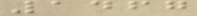1467
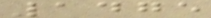1475
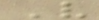V
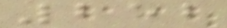252
